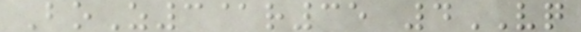BoZ3@r35 4VQ
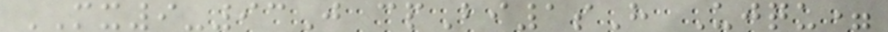MX9-93J cpBi1sH Ujqu=
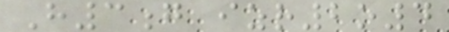H3g izr2o4
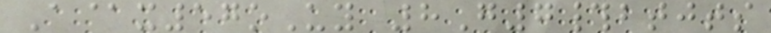A@x57oUy 8G7#btjts
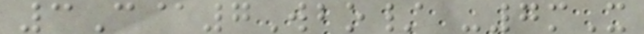3C@7Wbo/ -7mX
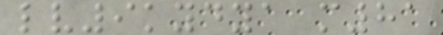lv9kydya m81
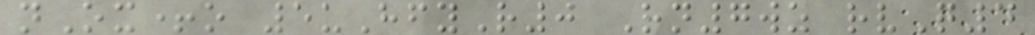nOx+o 5uHfyR0 Rn7wz rvQ4
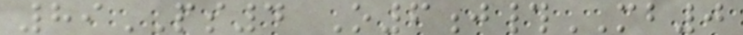89PS4 O6j#MB0
